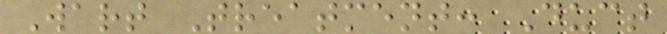Wart Treatment: Duct
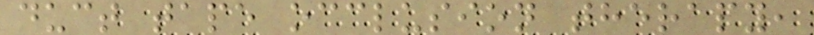duct tape occlusion therapy,
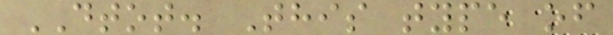DTOT. This type of
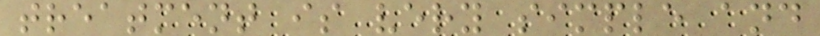treatment is very simple and
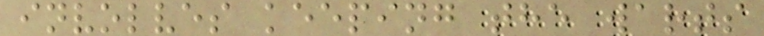involves keeping the warts
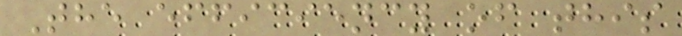The efficiency of this
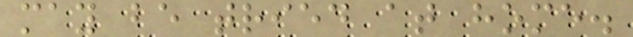may be tried at home.
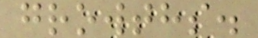growths.
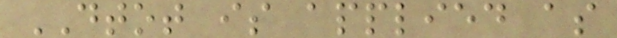DTOT is applied as
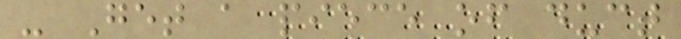- Get a piece of duct
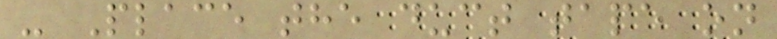- Place the duct tape on
